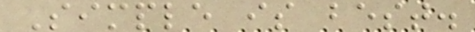Simple is best.
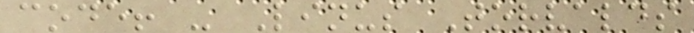code! - Linus Torvalds
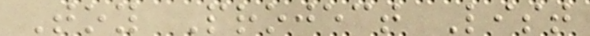Toy Project List
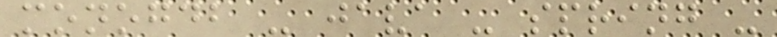monogdb - java - spring -
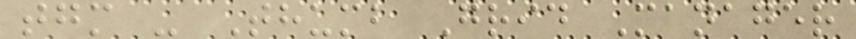tgm - Thumb Grid Manager
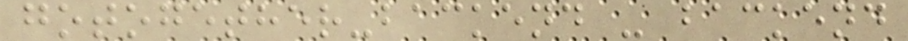gotogether-backend - backend
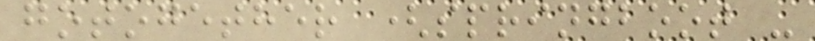gotogether (springboot -
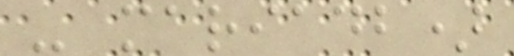- mariadb)
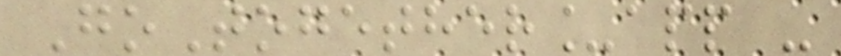GoTogether_app -
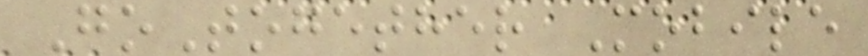GoTogether Mobile
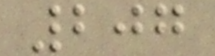207
